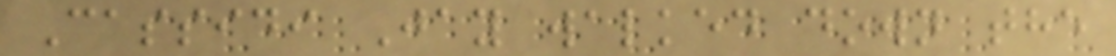Cassidi Jay walked down the
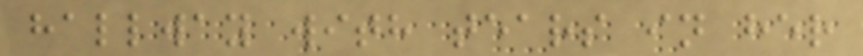hallway with tears in her
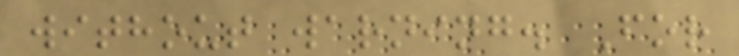without warning. For
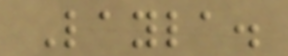Layla.
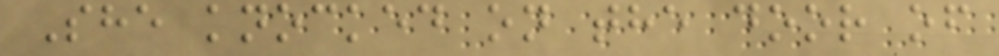She knocked on the door of
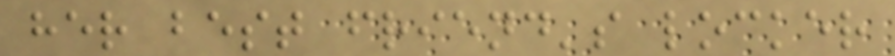her best friend's locker
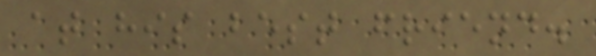at his best friend.
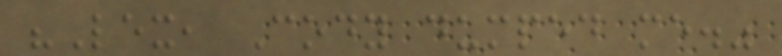"Lex, Cody dumped me."
